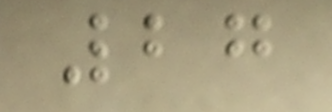27
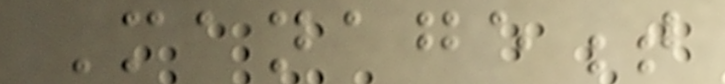Management
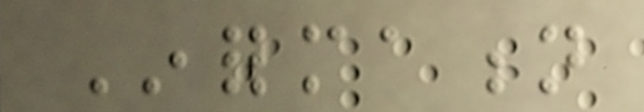Information
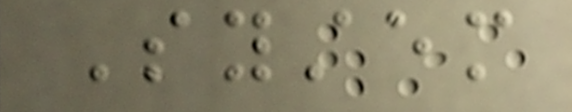System
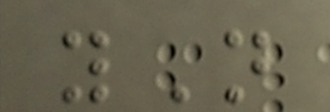yN
